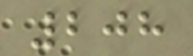208
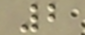2
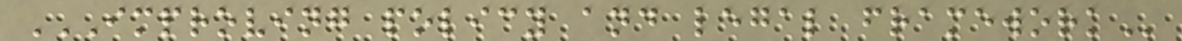IMPROVING POLICY AND LEGAL FRAMEWORK
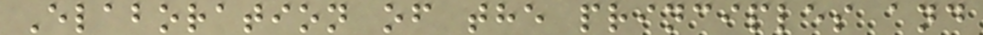Elaboration of the principles and
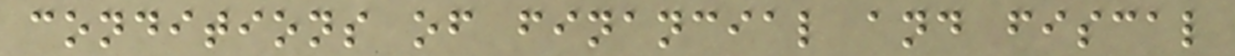conditions of financial and fiscal
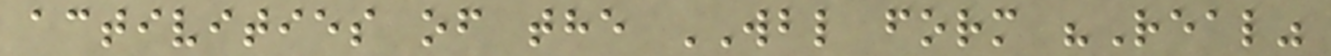activities of the WBL form "Real"
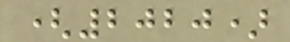(2020)
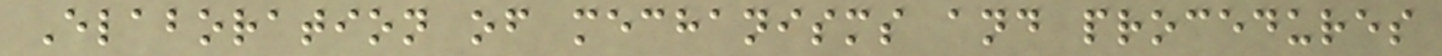Elaboration of mechanisms and procedures
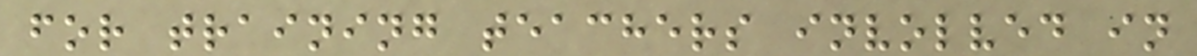for training teachers involved in
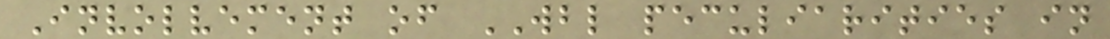Involvement of WBL peculiarities in
